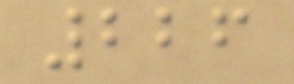226
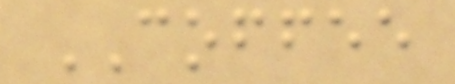COFFEE
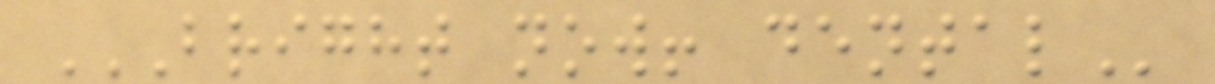BRIGHT NOW! DENTAL
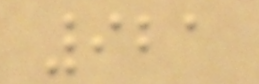921
